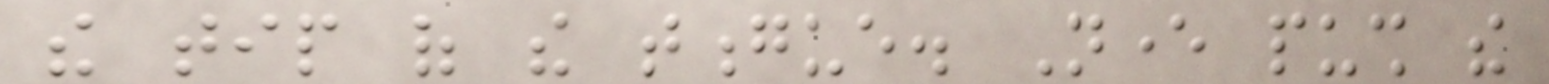the tip of the tongue. Never push the
